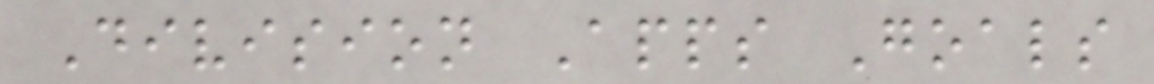Division Apps Goals
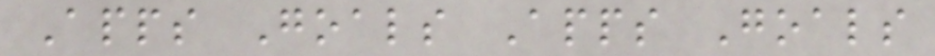Apps Goals Apps Goals
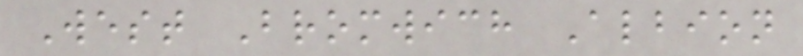West Bromwich Albion
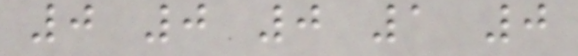0 0 0 1 0
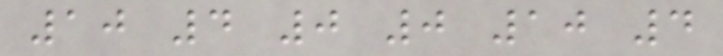10 4 0 0 10 4
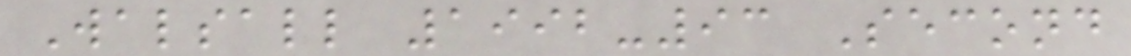Walsall 1992-93 Second
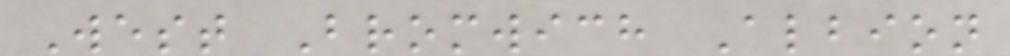West Bromwich Albion
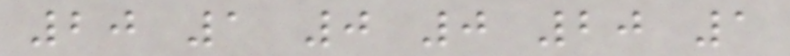20 1 0 0 20 1
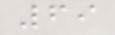69
